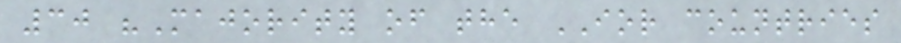30 "Majority of the IOR countries
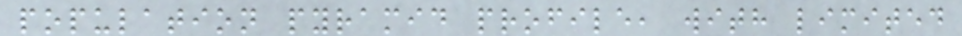population pyramid profile, with limited
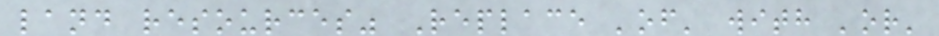land resources" Replace 'of' with 'or'
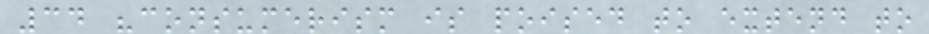34 "consumerism is poised to extend to
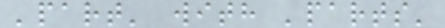'part' with 'parts'
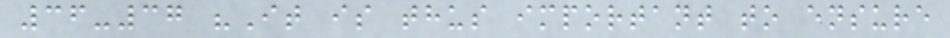36-37 "It is thus important to ensure
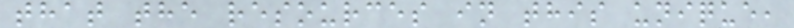that the resources in this unique,
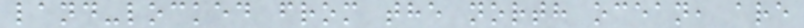land-locked from the north ocean, are
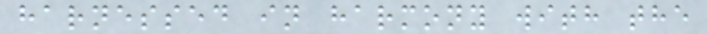harnessed in harmony with the
